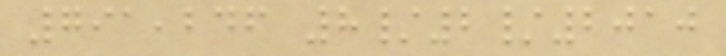791,246 8/2/2010
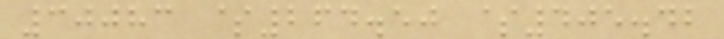30083 $264.50 $405.42
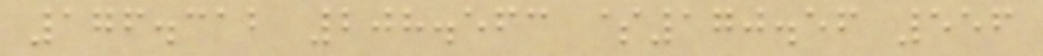176.312 208.563 $170.56 556
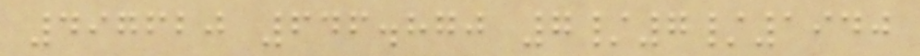497620 646.870 7/7/1940
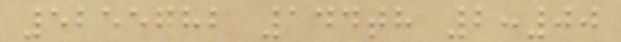5255782 144th 2:00
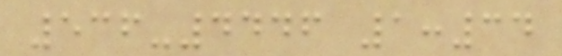536-4446 1:34
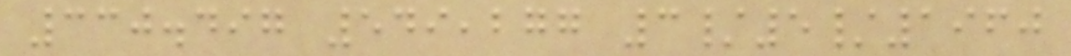330.497 549,277 3/5/1960
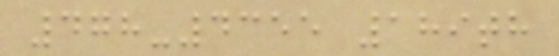478-4355 189th
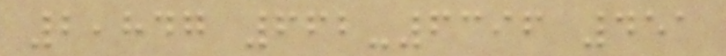2,847 662-6396 451
